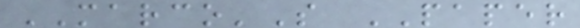MARCO'S PAPER
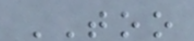TOO
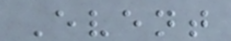Event
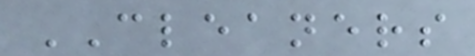CLEANERS
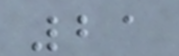21
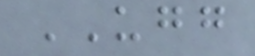UGG
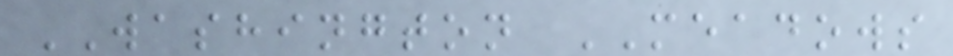WASHINGTON MEADOWS
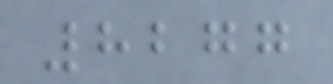8277
